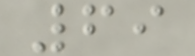69
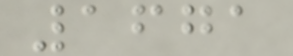1671
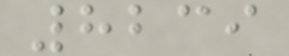8239
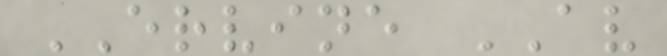ERVINE AV
